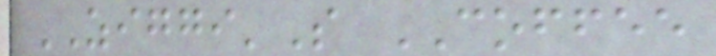ZIGGI'S COFFEE
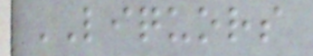LIQUORS
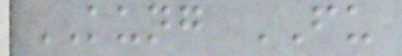KUNG FU
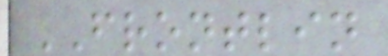FRONTLIN
